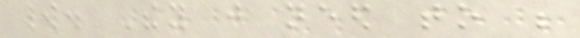world. They just need to be
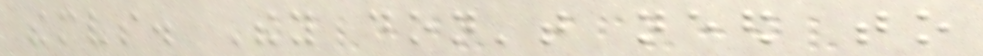themselves. They don't need to
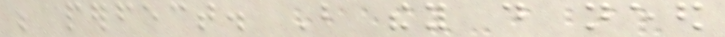be perfect. But they do need
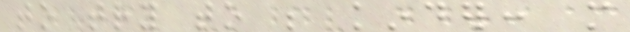to try to be kinder: more
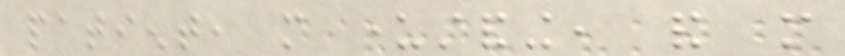patient, more understanding, and more
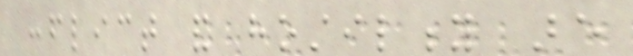conflict and hostility are
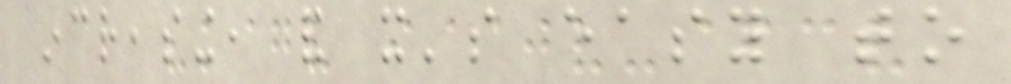increasing, and it's easy to
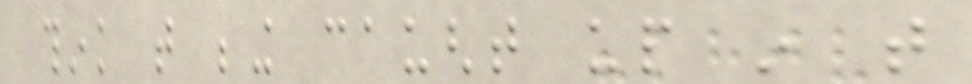think that being caught up in that
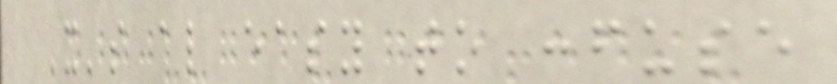It's also easy to confuse
